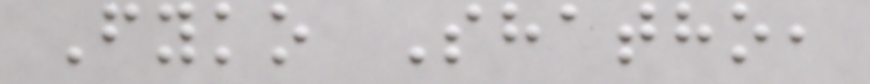Fyko Shatho,
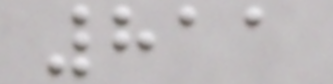811
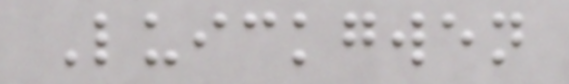Luickgwen
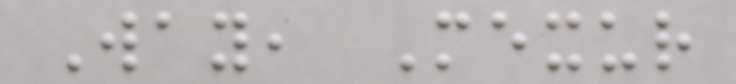Way, Mexur
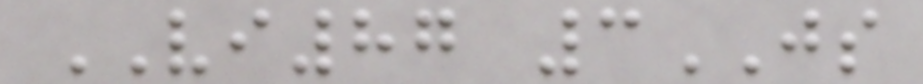VI87 3JS
